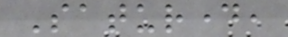Saturday,
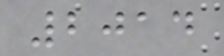2014
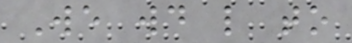We would like to
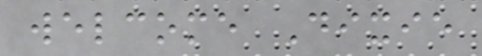welcome Dixie
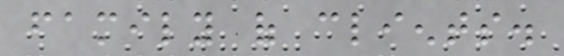family of clients.
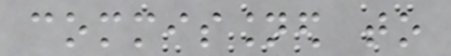commissioned to
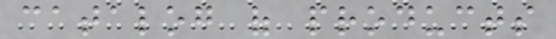catalog of products
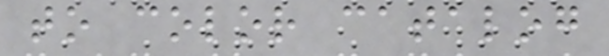to color catalog
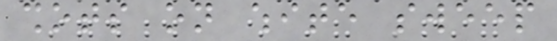shots on white sweep
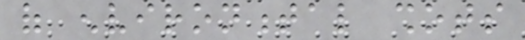of environmental shots
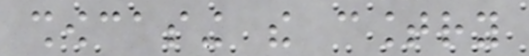showcasing the country
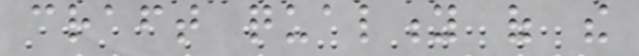craft quality of the
